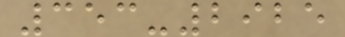353-2925
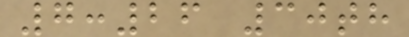7:26 30th
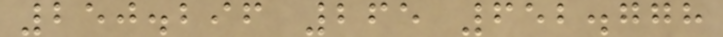250.296 265 652.778
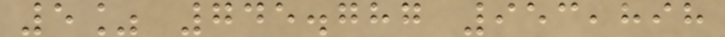5% 745.787 953,898
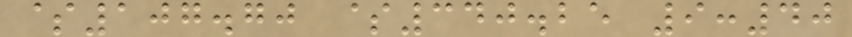$107.70 $340.25 9:40
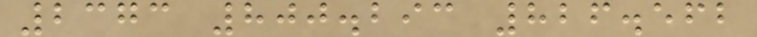2373 800.293 826.562
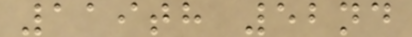119th 52nd
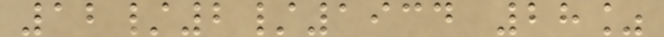12/2/1934 28%
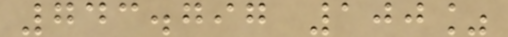743.797 100%
